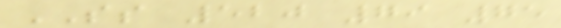SS 520 79 75
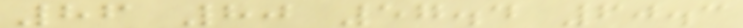86 80 57.4 60.3
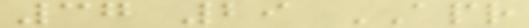37 29 APR
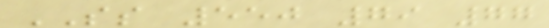SS 550 79 77
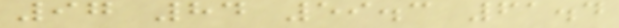97 84 59.3 61.4
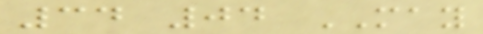34 04 MAY
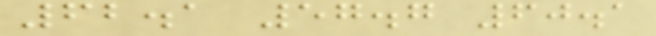62.1 57.7 60.1
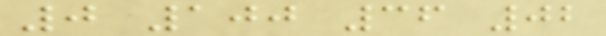0 100 36 02
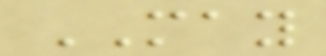MAY
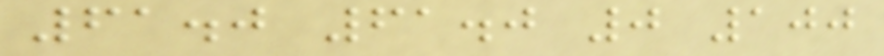61.0 61.0 0 100
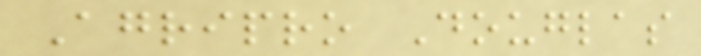Agripro Douglas
